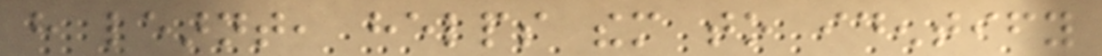have learnt, helps them to identify
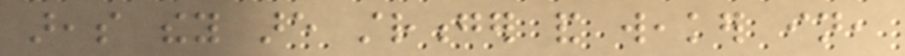areas they are stronger and weaker in,
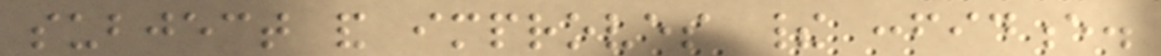subject and improves their confidence.
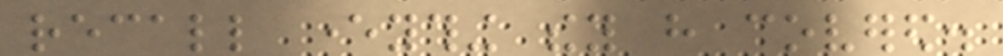recall everything they have covered.
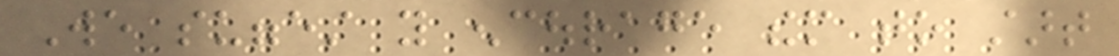We suggest you encourage them to start
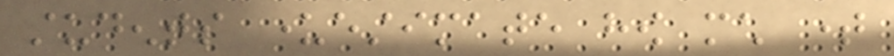students underestimate how much time
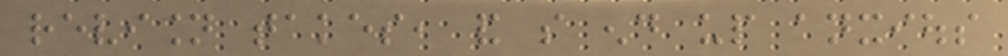revision takes, and so end up anxious
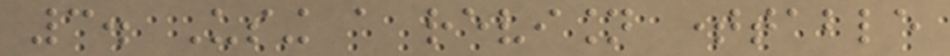3. Using a revision timetable
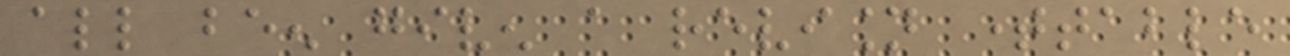all been given a revision timetable
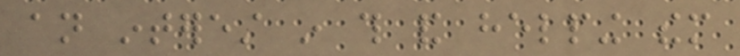an interest in this and helping them
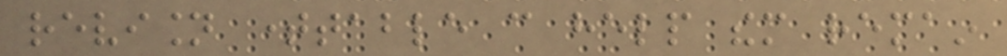revision timetable can help them remain
